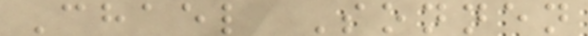Chael Sonnen
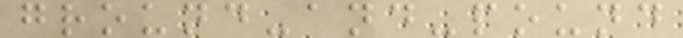ground-and-pound
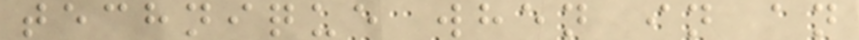technique when in an
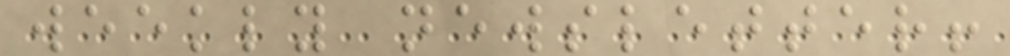weekly newsletter!
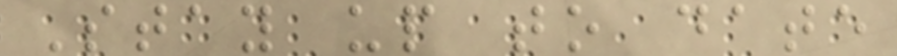Stay up to date
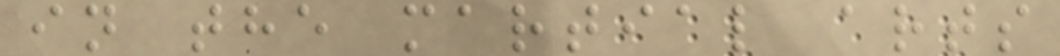in the martial arts
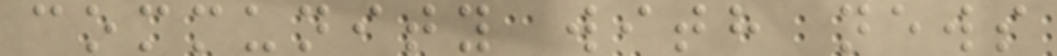community with news
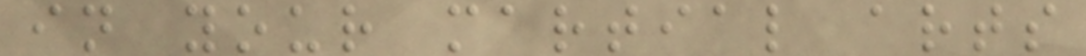in your martial arts
